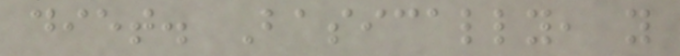diet. Basically, you
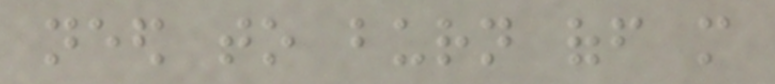need to burn off more
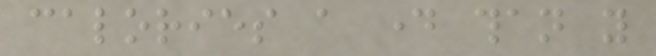calories a day than you
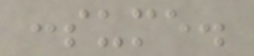consume.
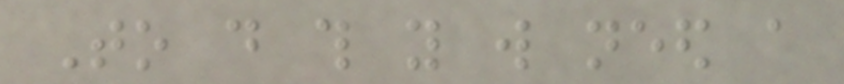To do this you will need a
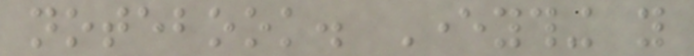notebook. Everything you
